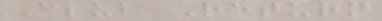Club Return
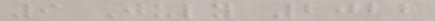9 July 2022
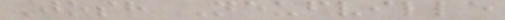Josh Neufville
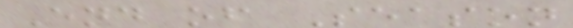End of Season
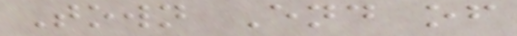Town End of
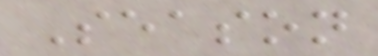Season
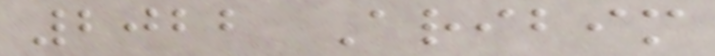2022 Aribim
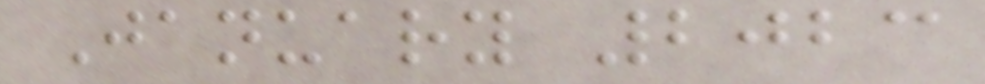January 2023
